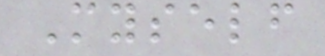Myself
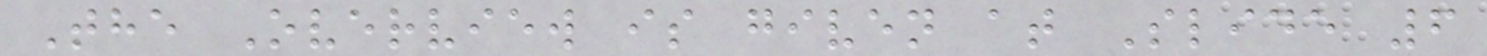The Overview is given at Slide 6
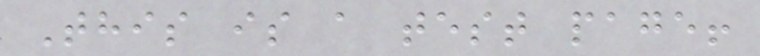This is a test page!
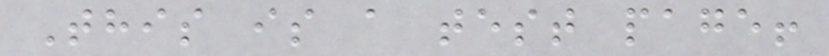This is a test page!
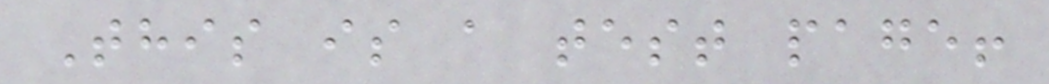This is a test page!
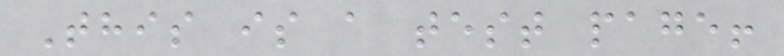This is a test page!
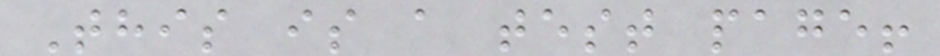This is a test page!
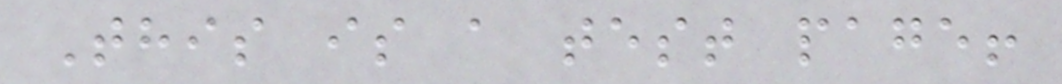This is a test page!
